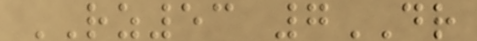RZ53 7DR
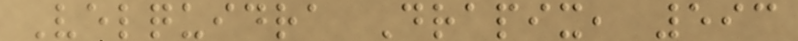Velquidra Drapix, 593
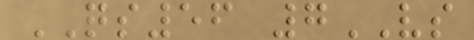QS56 7VS
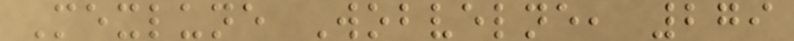Mexlune Wobvelne, 279
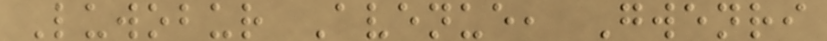Luwobur Avenue, Gwenri
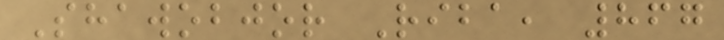Shawobjor Riba, 867
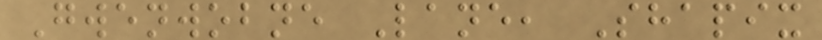Gwenwobne Lane, Shapix
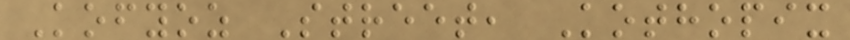Kofyoz Street, Kothopix
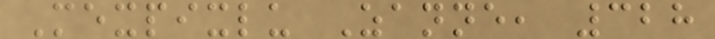Mexpixlu Zanne, 328
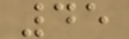45
